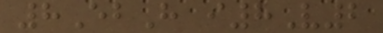8EbH i8V2
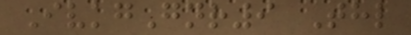IvkgGnr9 Thl
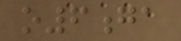o6ga
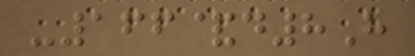-166&d8H
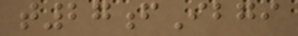t27fIbgi
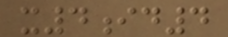x4id4
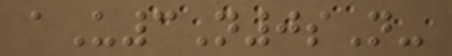aU3N0sN-
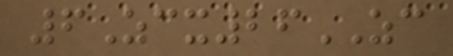6Zcx26ZC
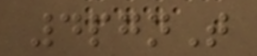4pgnT
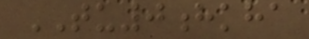TU0hkha
